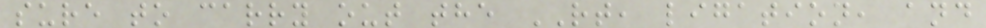sure to carry out the RT, ligation, and
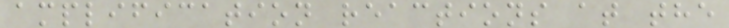amplification reactions at the
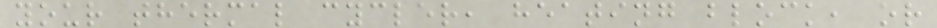your thermal cycler, heating block, or
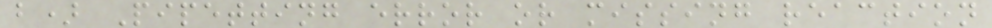b) Pipetting error or missing reaction
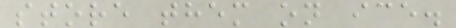store them on ice.
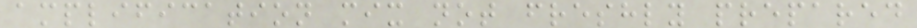amplification mix not freshly prepared
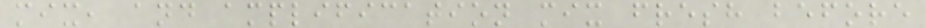mix, and amplification mix fresh before
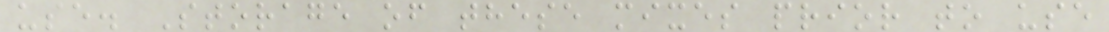use. Storage of these mixes prior to use
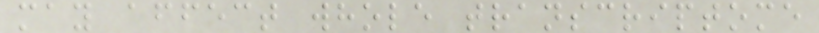may affect whole transcriptome
